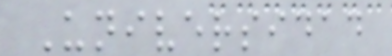Universidad
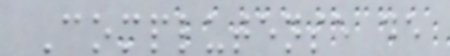Complutense de
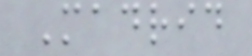Madrid
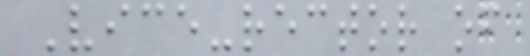Vice-rector of
